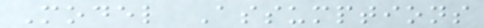Model Assumptions
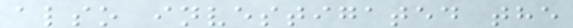also investigated the
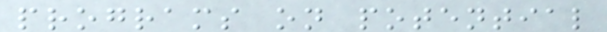programs on potential
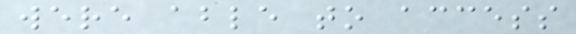were able to access
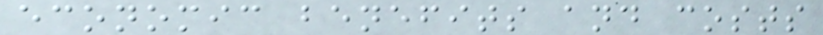economic benefits and costs
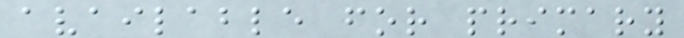available for primary
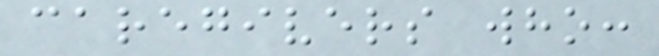caregivers who:
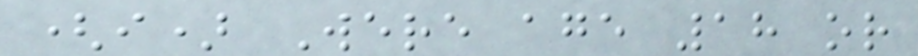(i) Were age 18 or
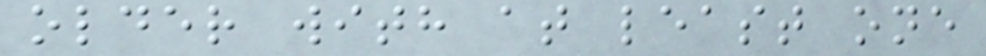older with at least one
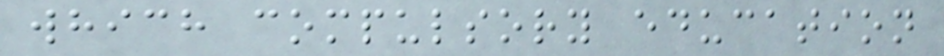which compulsory education
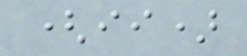(ii)
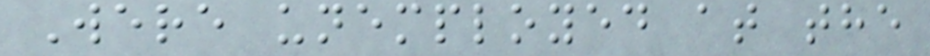Were unemployed at the
